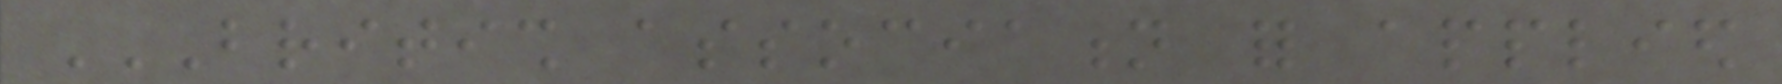BRITISH ASSOCIATION FOR APPLIED
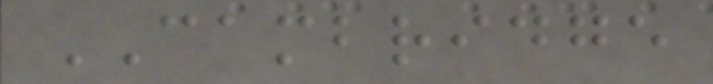CAMBRIDGE
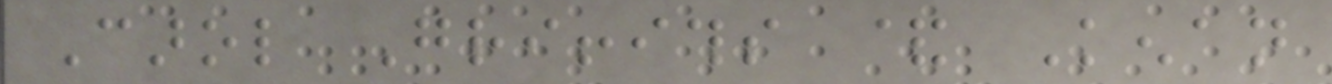Carol Griffiths & Kenan
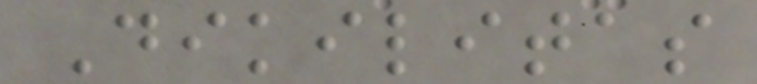Dikilitas
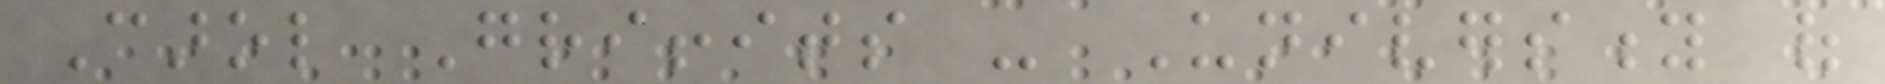Carol Griffits - University of
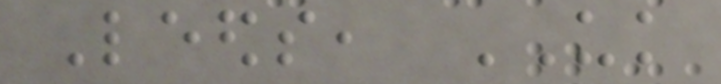Leeds, UK
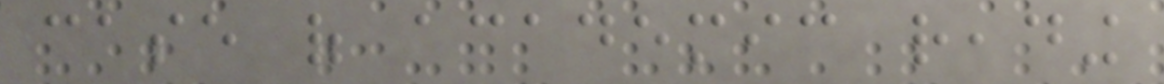case of academic reading
